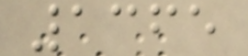1365
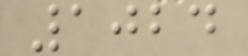1024
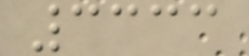3333
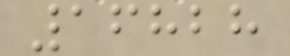16828
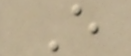E
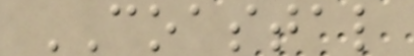COASTAL
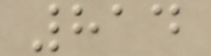814
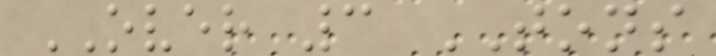OVER 3 TONS
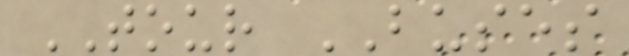TOUR BUSES
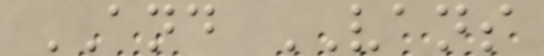AND VANS
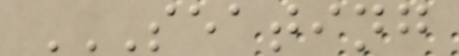SEATING
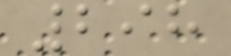298
